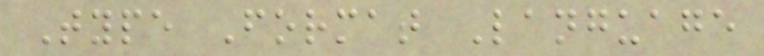Type Format Language
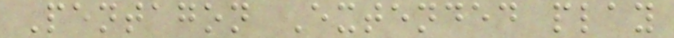Pentagon Extended play
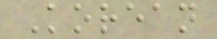Korean
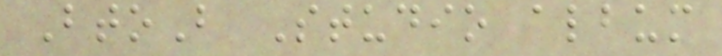BtoB Studio album
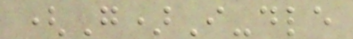(G)I-dle
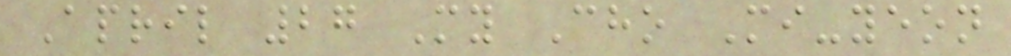April 27 My Cho Mi-yeon
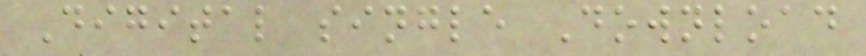Digital single Download
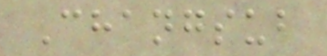Changsub
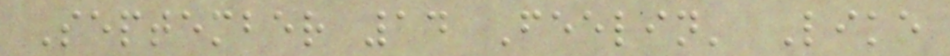September 14 Feelin' Like
